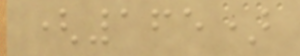(165)
